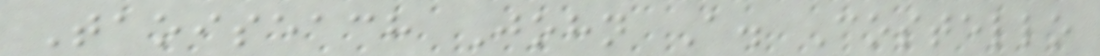Taoiseach John A. Costello
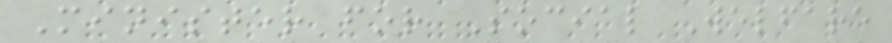Minister for Social Welfare
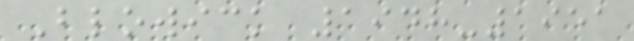Blowick 1948-1951
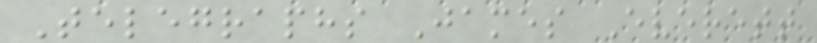Telegraphs James Everett
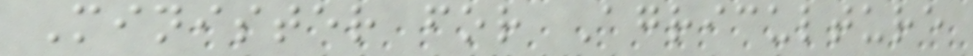Minister for Agriculture
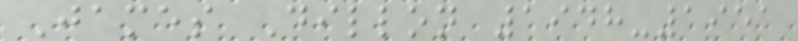James Dillon 1948-1951
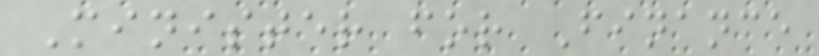Minister for Finance
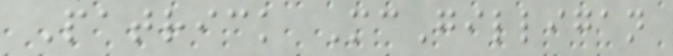Patrick McGilligan
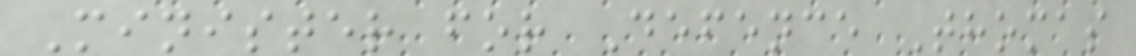Minister for Defence Thomas
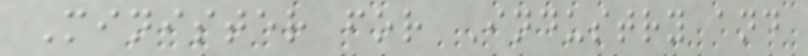Minister for Industry and
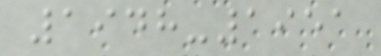1948-1951
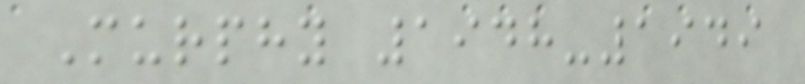Murphy 1948-1949
